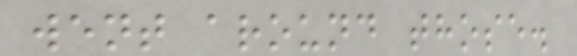went around those.
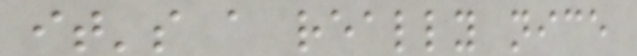it's a really nice
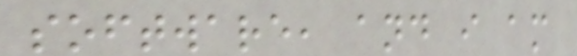software, and i am
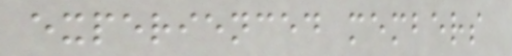experienced members
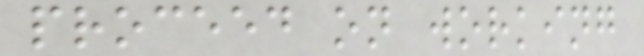proceed on working
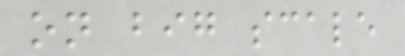on big scale
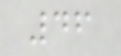46
